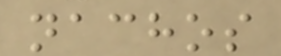nachos
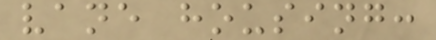vane housing:
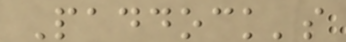Paddock's
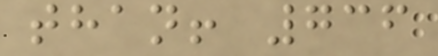than! 736
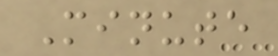Minute
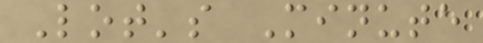Lot's Minute
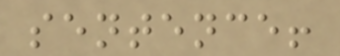sentence!
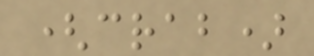(crab)
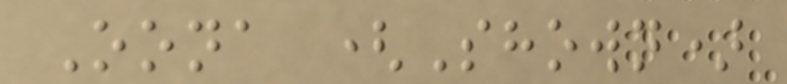Oona (Shown)
